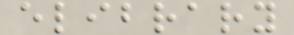elibrary
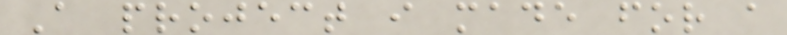A project i made for a
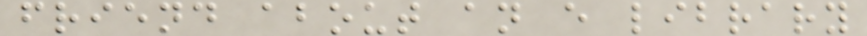friend about an e library
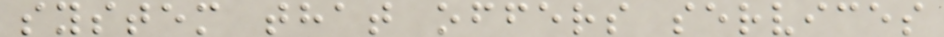system that offers services
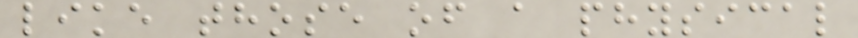like those of a physical
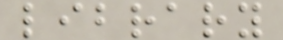library
